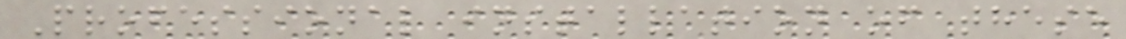Professional installation of these
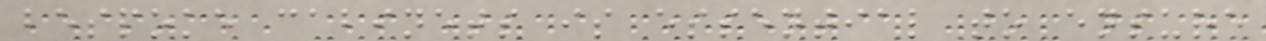bespoke cabinets is essential to ensure
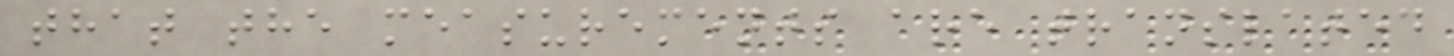that the measurements are translated
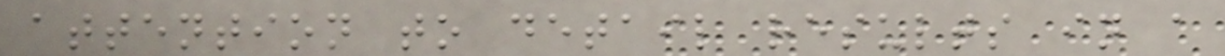attention to detail results in a
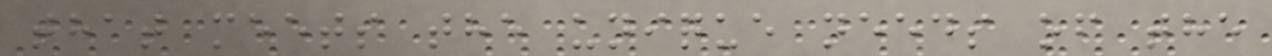that meets the unique needs of the
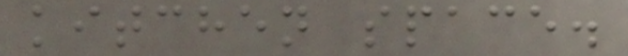kitchen space.
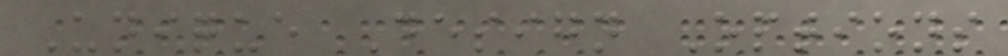Unique Design Options
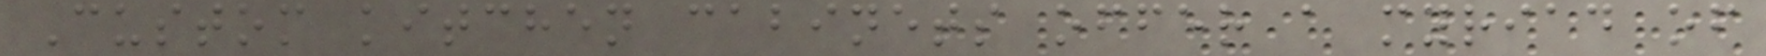Custom kitchen cabinets offer a myriad of
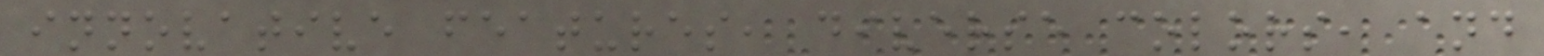innovative features, diverse colors, and
